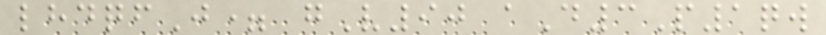lhdqfJ= gV90 aD3P1qw
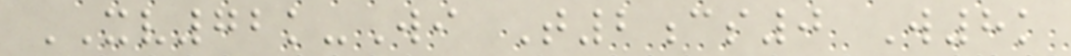XV72k-Wi T2cs0 W8k
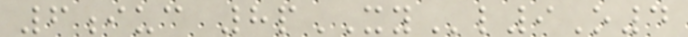6iuc 8pXYl9O4
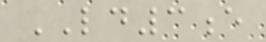LD3e
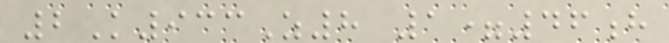2K933Z8 1=46h
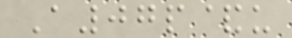A07p&u
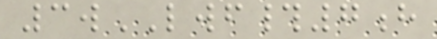3wLWF#7h
